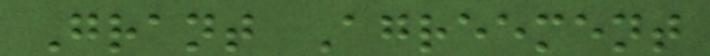Grant Agreement
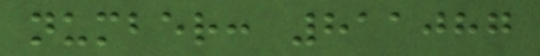number: 811087
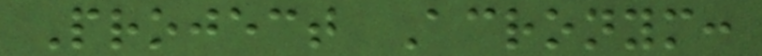Project Acronym:
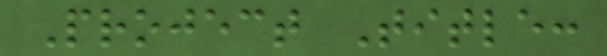Project Title:
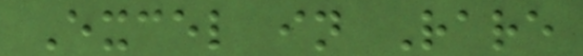Excel in Rare
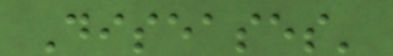Diseases'
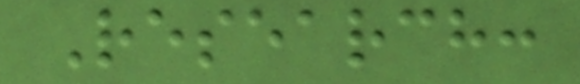Research:
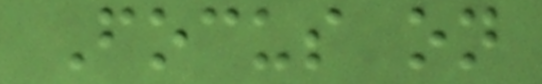Focus on
